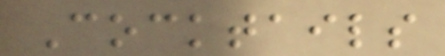Cocktails
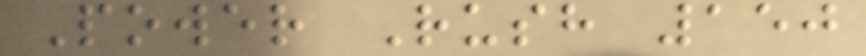Power Rush 150
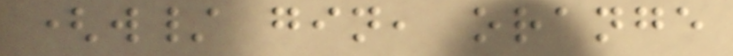(w/ gin, orange
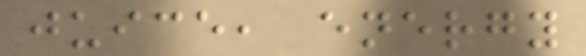juice, energy
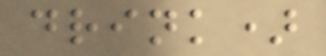drink)
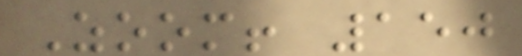Zoom! 150
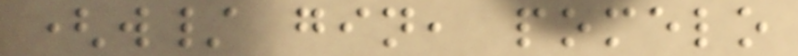(w/ gin, pomelo
